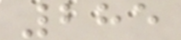285
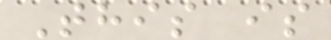This is
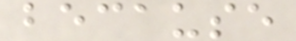because
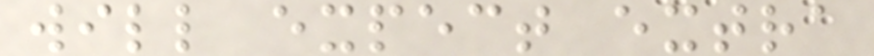will expect extra
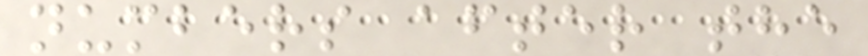numbers after the
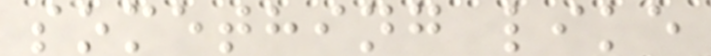something like
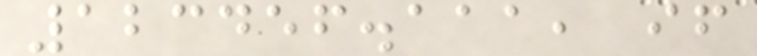123456.111, if
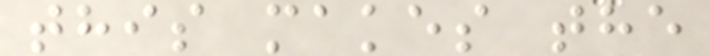this makes the
